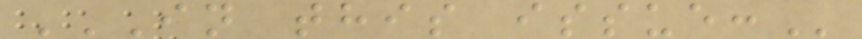IN THIS ISSUE:
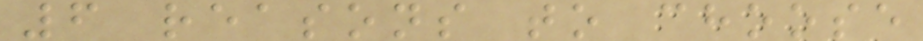6 reasons to choose
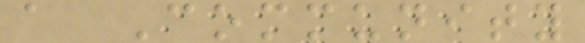a Community
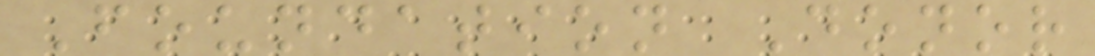Foundation Donor
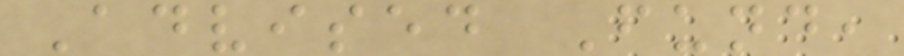Advised Fund,
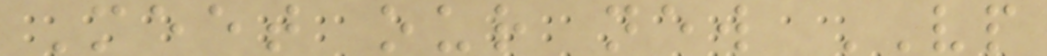Meet our new VP
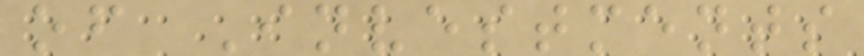of Investments
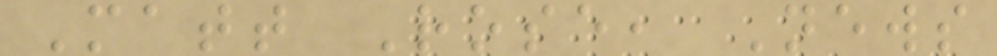Matt Rose, News
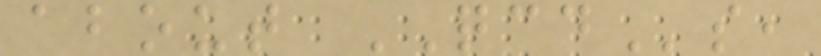about QCDs,
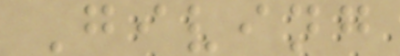Giving
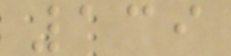139
